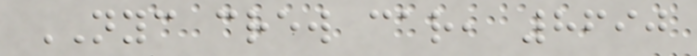NYC crew car, 8690
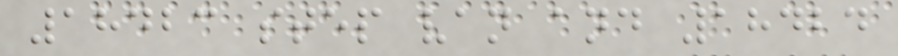18423 step van and 18424
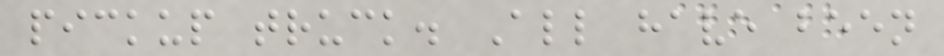pickup truck. All have been
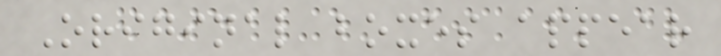Original boxes appear
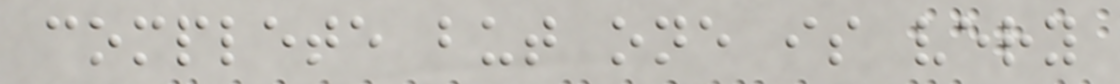complete but one is very
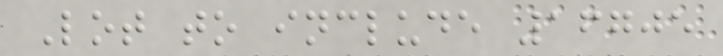Lot to include 16705
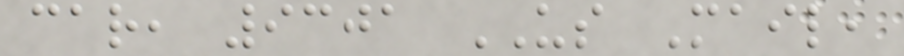car, 9301 US Mail,
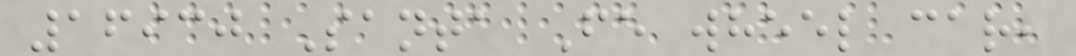16930 Santa Fe wheel car,
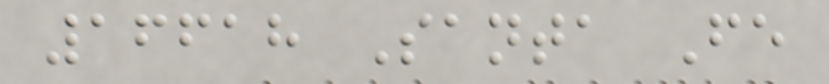16618 Santa Fe
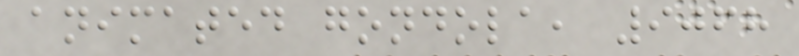animated gondola, 9068
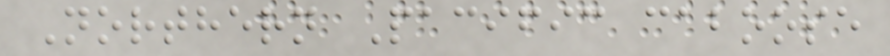Northern Pacific caboose
